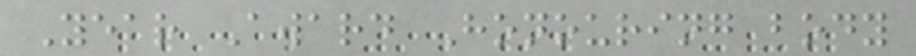Year Award Honouring body
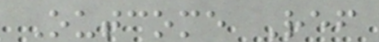Outcome Ref
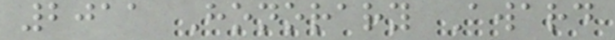2011 Honorary Award
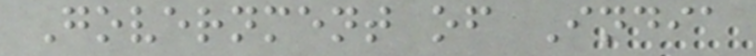Government of India
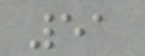51
